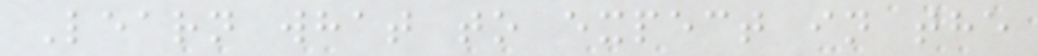Learn what to expect in the
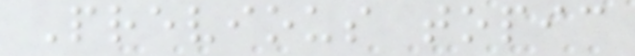Previous topic
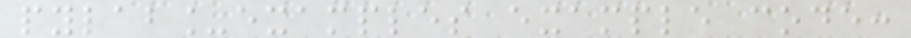pylab_examples example code:
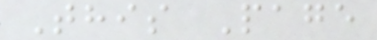This Page
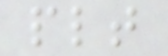plt
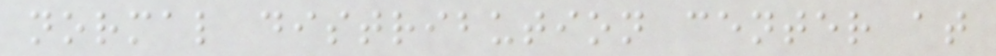normal distribution center at
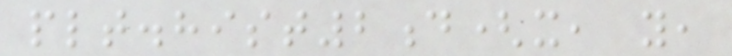plt.hist2d(x, y,
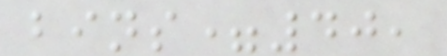bins=40,
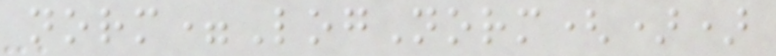norm=LogNorm())
